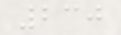230
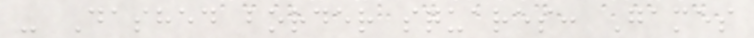- Dashed border squares: Games
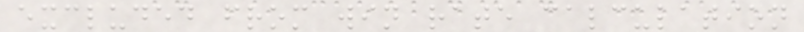excluded from win rate calculation
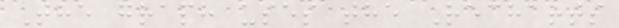The graph uses the Recharts
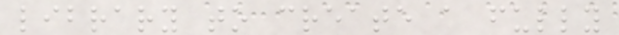library to create a fully
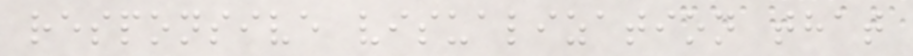responsive visualization that
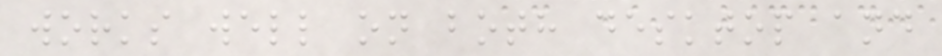works well on both desktop and
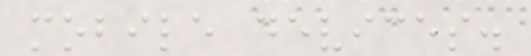mobile devices.
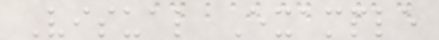Visual Example
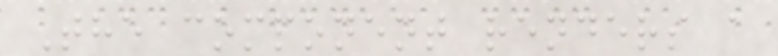The component renders a
